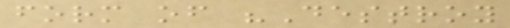form of "Destroy
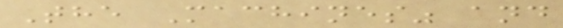The Machines" and
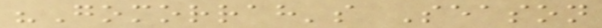"Gomorrah's Season
